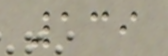139
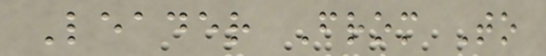Leader From To
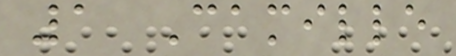1 Camille
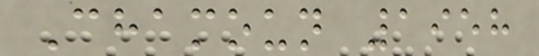Chamoun 1958
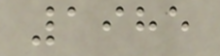1985
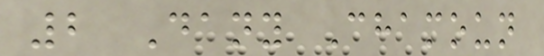2 Dany Chamoun
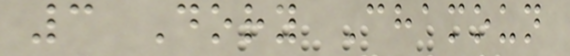3 Dory Chamoun
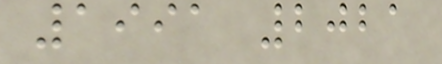1991 2021
